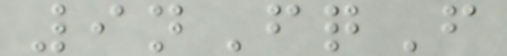9nFqF
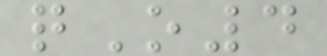qO4
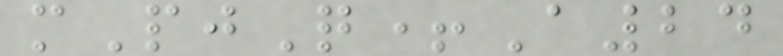mPjQ+A24
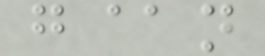g@n
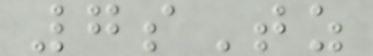7sTz
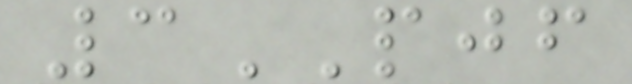3PJF
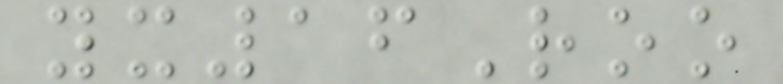yx16Roo
